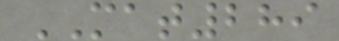MAT289
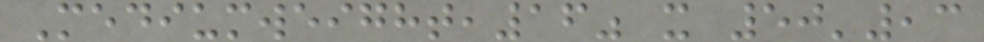Mediumweight,16" x 50',3
